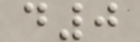d0
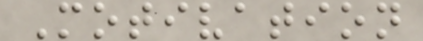Motivation
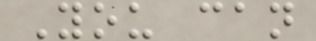You can
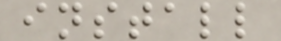install
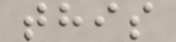this
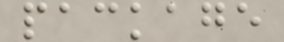package
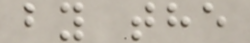by the
